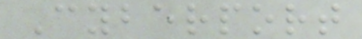Cyberport
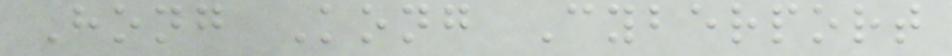Hong Kong Cyberport
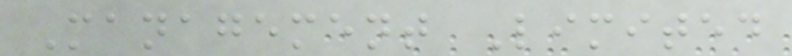Management Limited
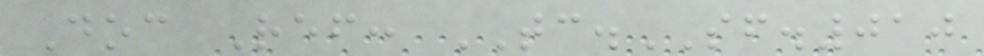Doc Ref: TC.SF.010
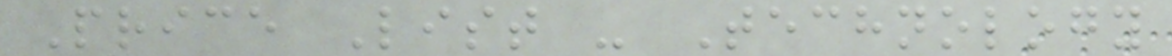Price List - Technology
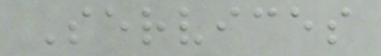Services
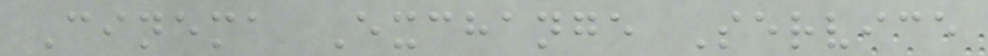Cinema Exchange Service
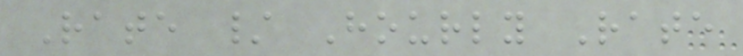Rate / Hourly Rate
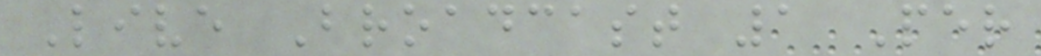Live Broadcast 1 Per
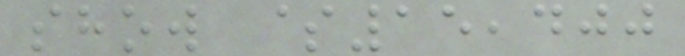show $15,400
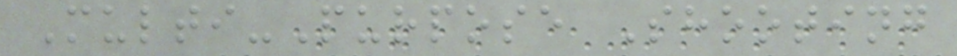Multi-Purpose Shooting
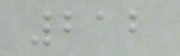212
